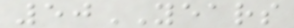50YEARS
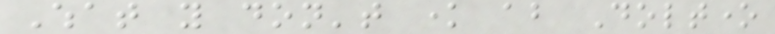What you don't know about Doltone
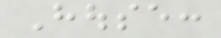House:
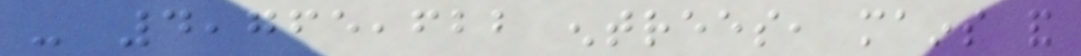- 4,765,622 entrees, mains and
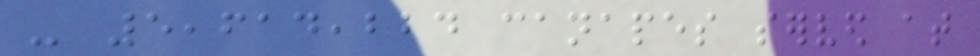- 5,614,224 canapes served at
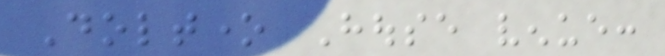Doltone House venue:
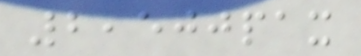2,500pax
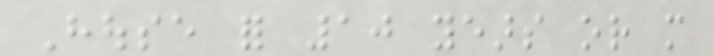House for 10 years or more
